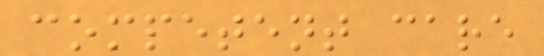competent care
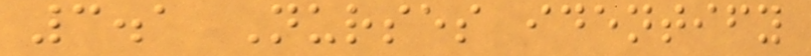3.1 Nurses identify
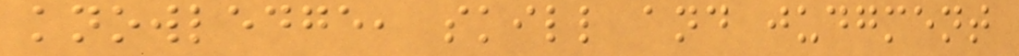knowledge, skill and judgment
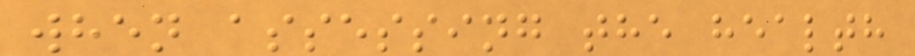when assessing the health
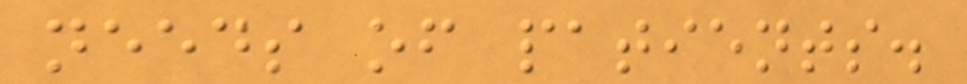needs of patients.
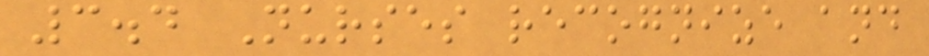3.4 Nurses recognize and
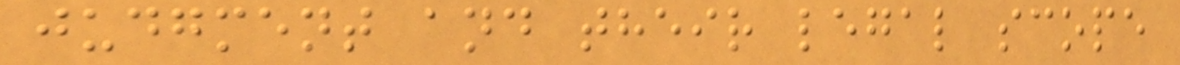judgment and their legal scope
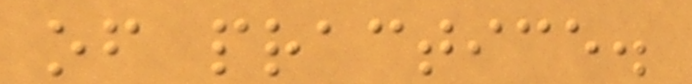of practice.
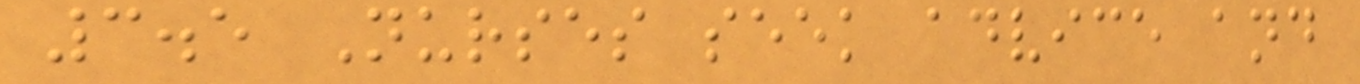3.5 Nurses seek advice and
